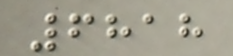6818
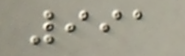991
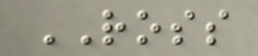ROSS
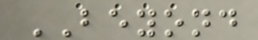BEYOND
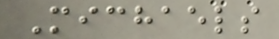Michaels
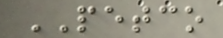PETCO
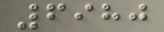6980
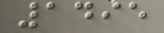1495
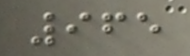965
